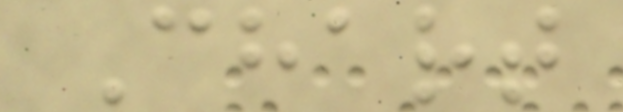Chart
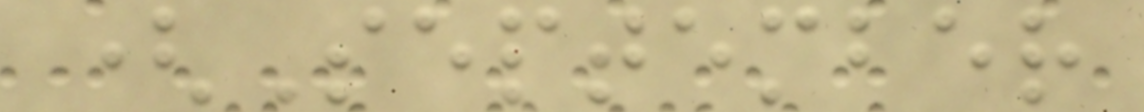(September
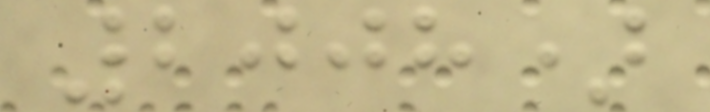2008)
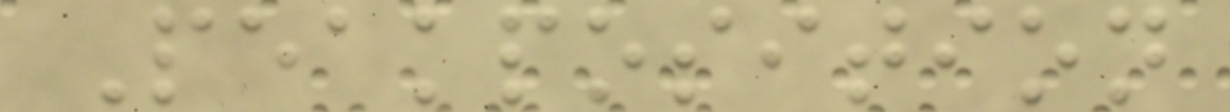Peakposition
